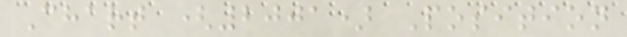Chart (2001) Position
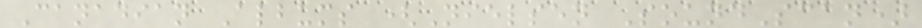Canadian Albums (Nielsen SoundScan)
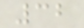32
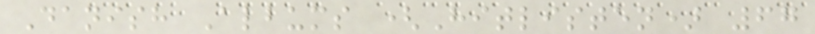Danish Albums (Hitlisten) 67
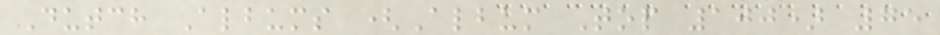Dutch Albums (Album Top 100) 75
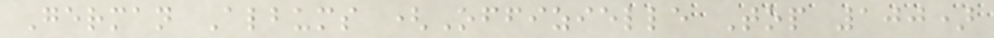German Albums (Offizielle Top 100)
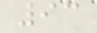93
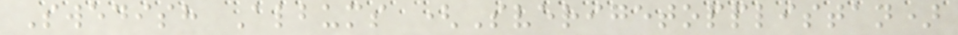Swedish Albums (Sverigetopplistan)
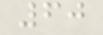60
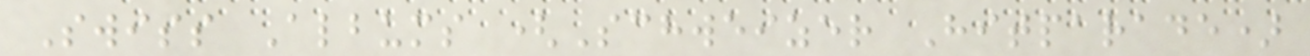Swiss Albums (Schweizer Hitparade)
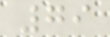79
